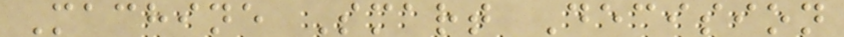Machine Smart Decision
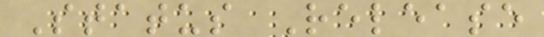Status Release
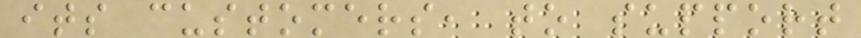its customers, to support
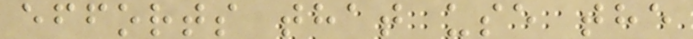efforts that use the
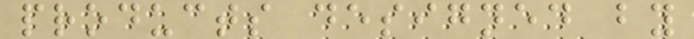products designed by
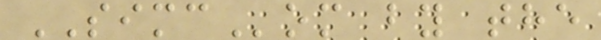SIMCom by the
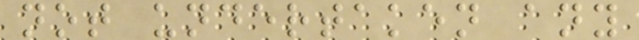not undertaken any
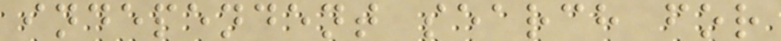independent search for
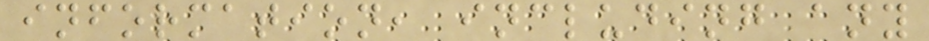information, including any
